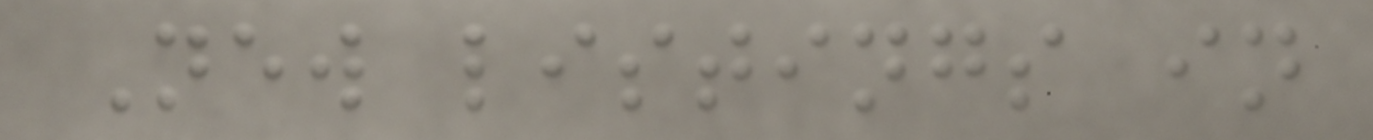New listings in
